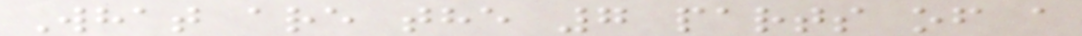What are the 7 parts of a
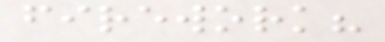firework?
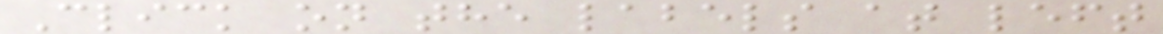Click on the labels at left
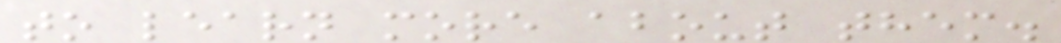to learn more about them.
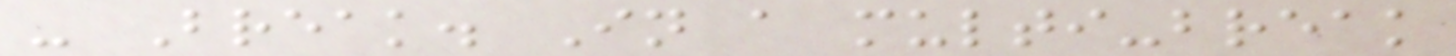- Break. In a multi-break
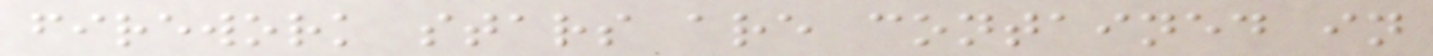firework stars are contained in
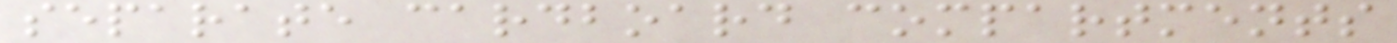separate cardboard compartments
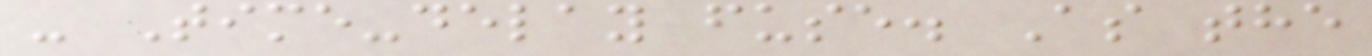- Time-delay fuse. As the
